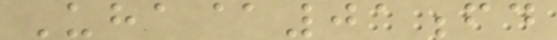Uha@01fd
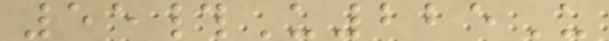55#U225U
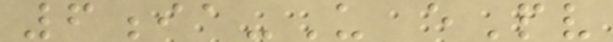6ia-U ePv
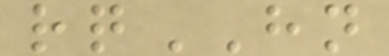rqHN
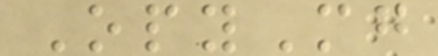OpyMg
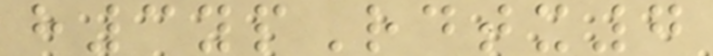h3ypRdtx7
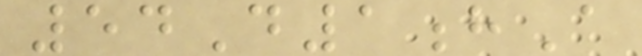54D1hA
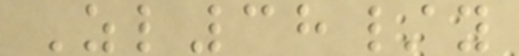Zl38/y
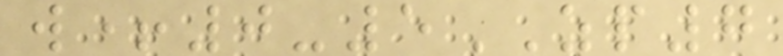w+0-5ZP7
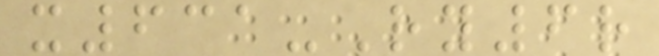x631-Ry6r
